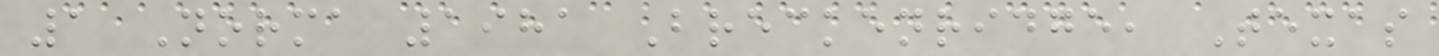1 Norma 1981 Breckenridge, Texas
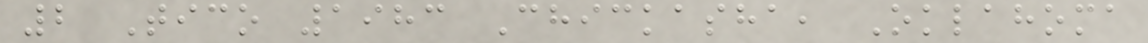2 Tico 1983 Chickasha, Oklahoma
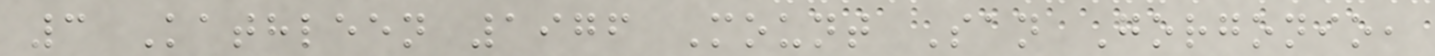3 Kathleen 1976 Mount San Gorgonio,
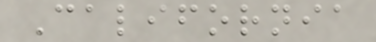California
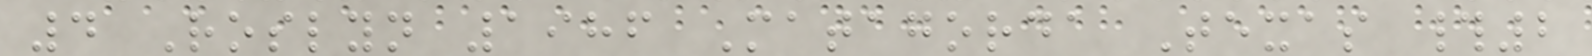4 Roslyn 1986 Matagorda Texas #2
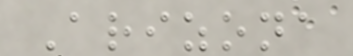Arizona
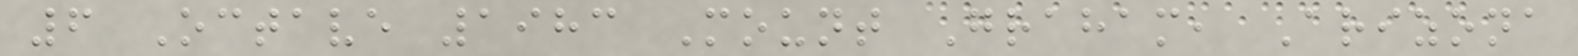6 Octave 1983 Mount Graham, Arizona
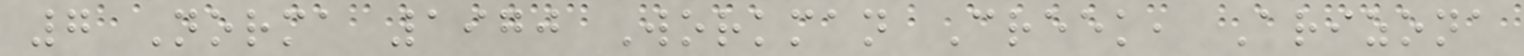7 Norma 1970 Workman Creek, Arizona
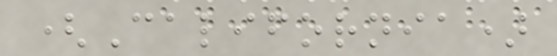(California)
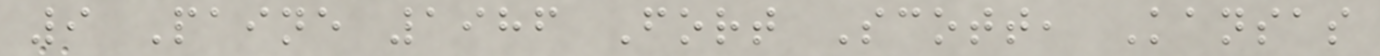9 Paine 1986 Fort Scott, Kansas
